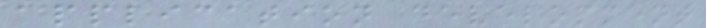application development
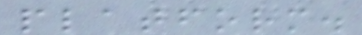platform.
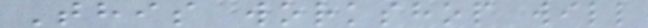This workshop will
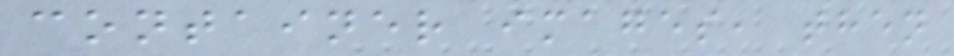container images, then
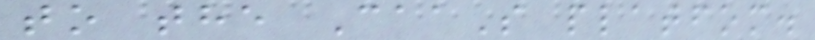to the CaaS platfom.
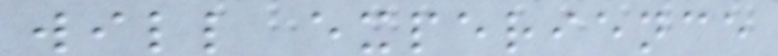will experience
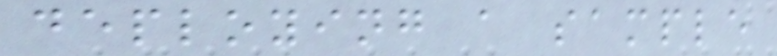deploying a sample
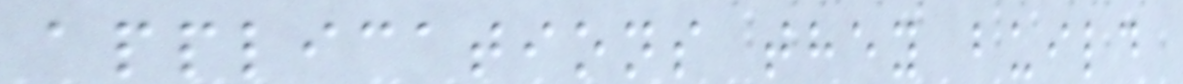applications they build
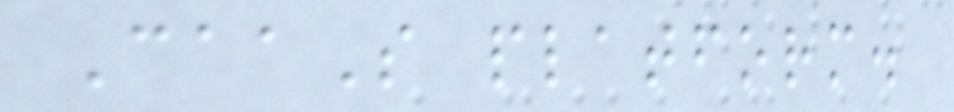CaaS platform.
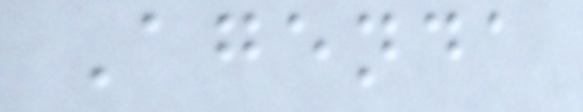Agenda
